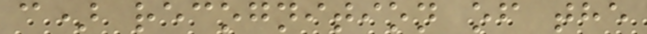c) recognition of the
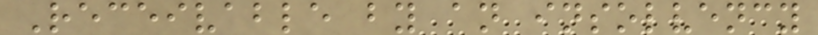Receivable by an insolvency
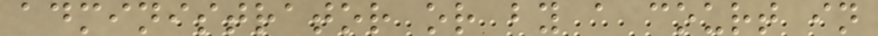administrator or by a court in
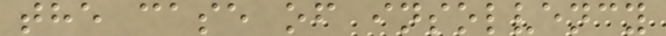the case of insolvency
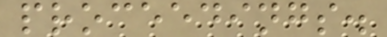proceedings.
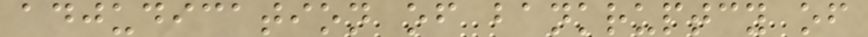adjudication of bankruptcy of
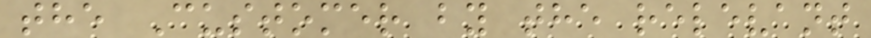the Customer by the relevant
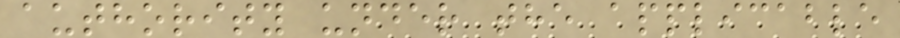authority under the applicable
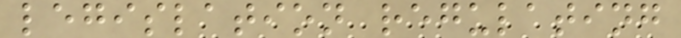legislation regulating
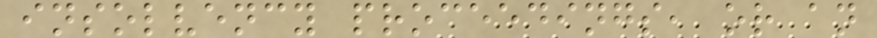insolvency proceedings, or an
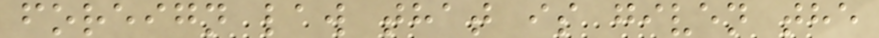foreign law that is given the
